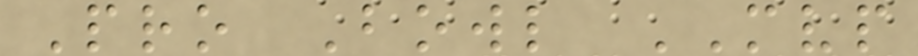Pro Bowl MVP
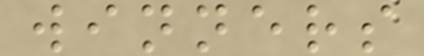winners
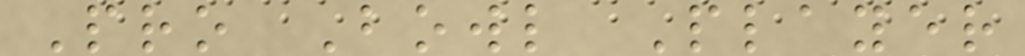Pro Bowl Player
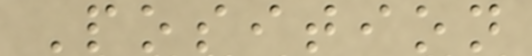Position
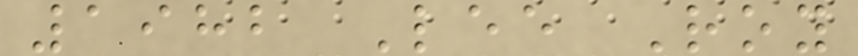1982 Lee Roy
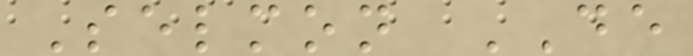Selmon DE
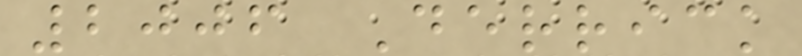2006 Derrick
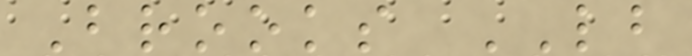Brooks LB
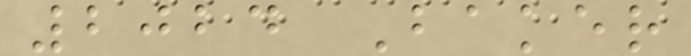2024 Baker
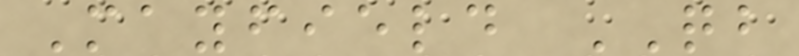Mayfield QB
